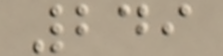249
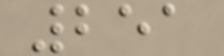251
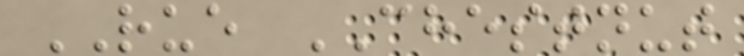RUE CHESTNUT
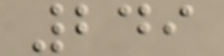249
